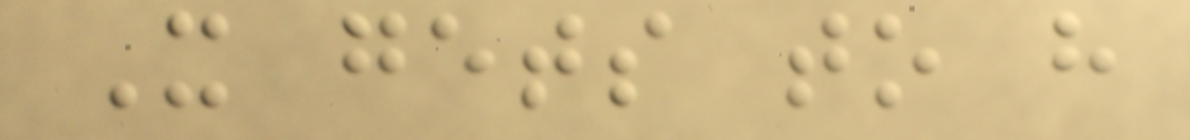It gets to have
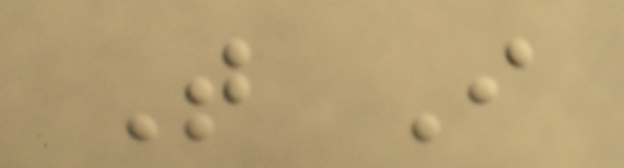That I
